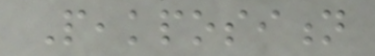Peakposition
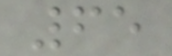65
